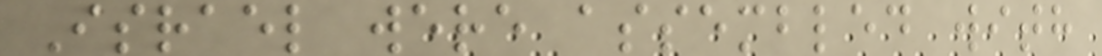Israel were assembled with
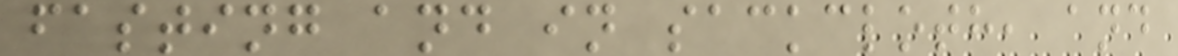fasting and in sackcloth, and
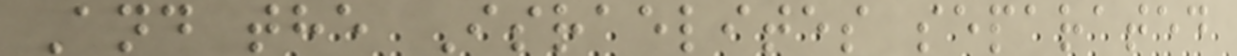And the Israelites separated
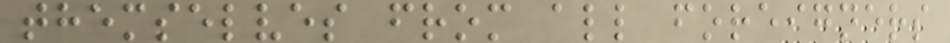themselves from all foreigners
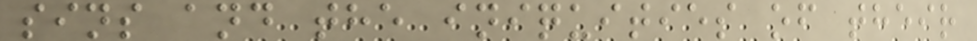sins and the iniquities of their
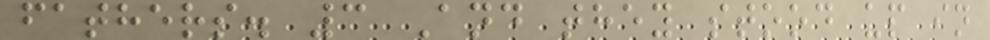fathers. 3 And they stood up in
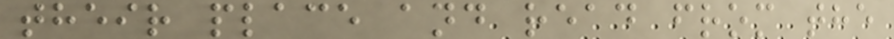their place and read from the
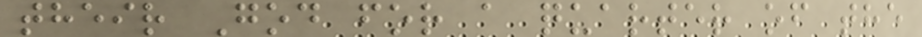their God for a quarter of the
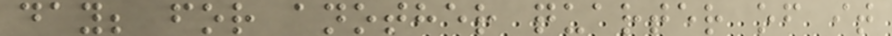day; for another quarter of it
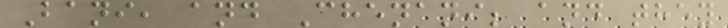Bani, and Chenani; and they
